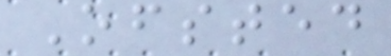Ofsted
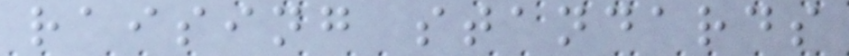raising standards
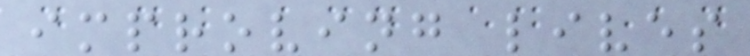improving lives
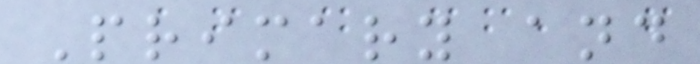Primary and
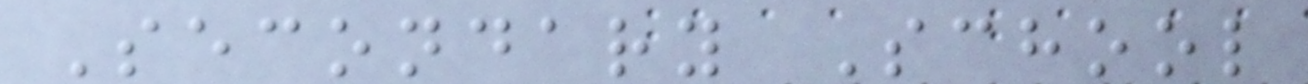Secondary School
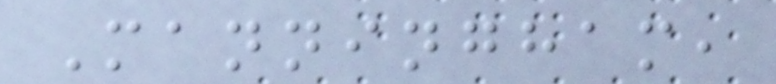Manningham,
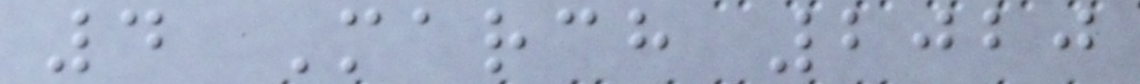4 March 2020
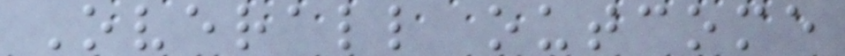Overall outcome
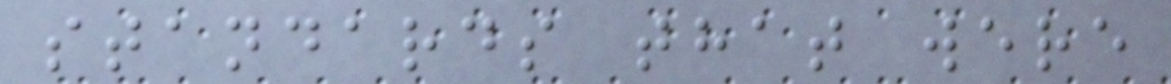standards that were
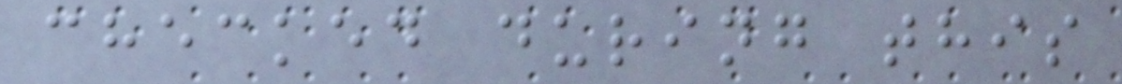checked during this
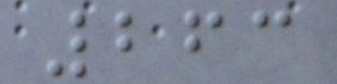263
